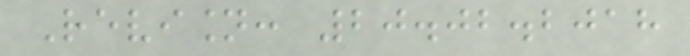Revision: 20.02.2018
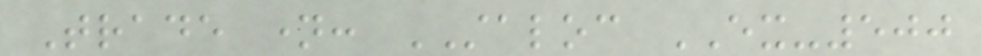Trade name: STALOC EX-500
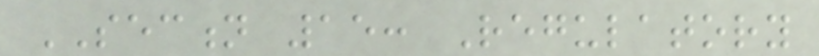SECTION 15: Regulatory
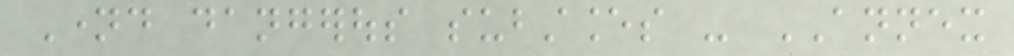Named dangerous substances - ANNEX
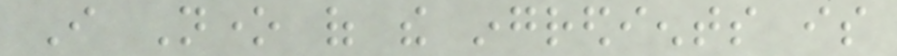I None of the ingredients is
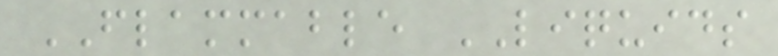FLAMMABLE LIQUIDS
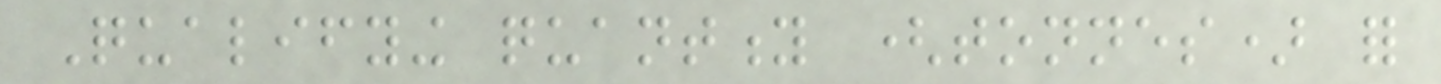Qualifying quantity (tonnes) for
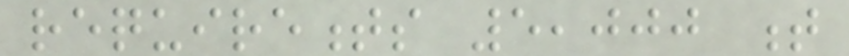requirements 5,000 t
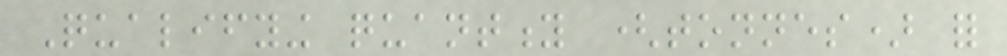Qualifying quantity (tonnes) for
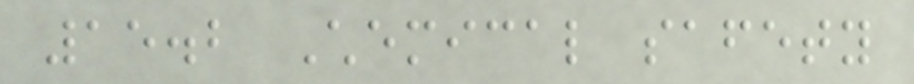15.2 Chemical safety
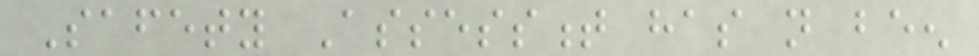Safety Assessment has not been
